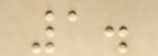1.
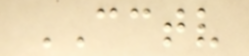CCTV
